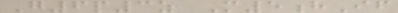G6p3z M5hIf
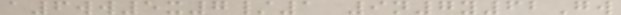a6ww5x7/1 9n7y62Gw
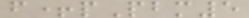f+pPbm5
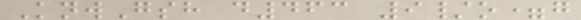KnwGsh d463 9/o=g
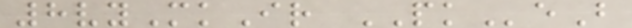8vyMkIr PKeB
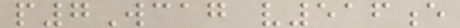p7Wcag v516e
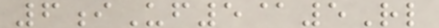6iUf5@5Rl
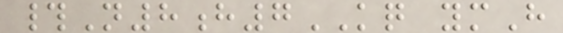#N8h7KQ ymH
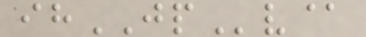ihJPv@
